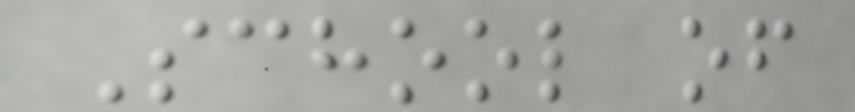School of
